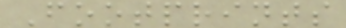Footprints
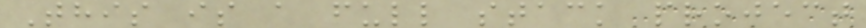This is a full stack project
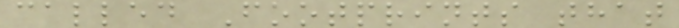called Footprints that
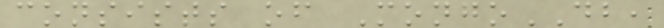consists of MongoDB,
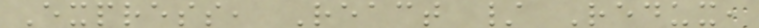Express, React / Redux,
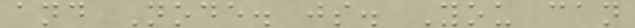and Node. js. You can
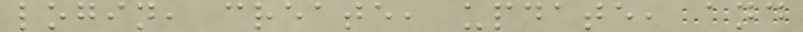login, create, update, and
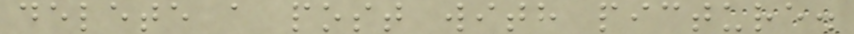delete a post with picture.
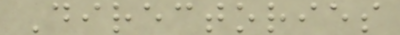Directories
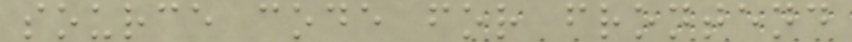source code for frontend
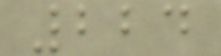224
